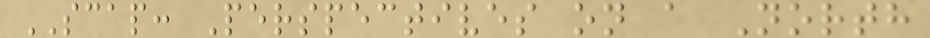SCAP: Perspectives on a North
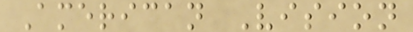American Vision
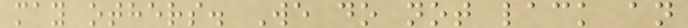may others. We do not lack an
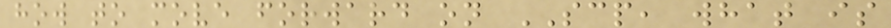how to move forward on SCP, what is
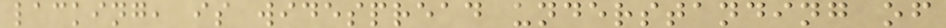lacking, is widespread understanding of
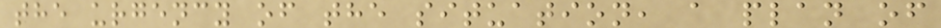the urgency of the situation, a plan of
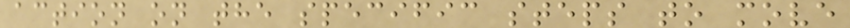action on the specific steps to move
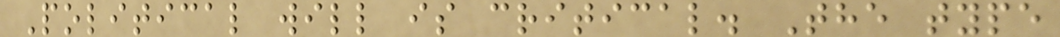Political will is critical. The type
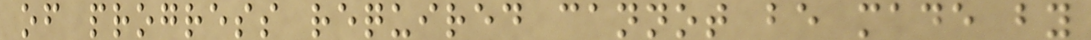of progress required cannot be made by
